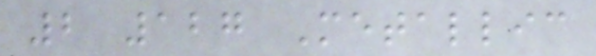2 127 Metallic
